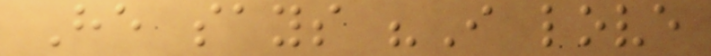He says "I love
